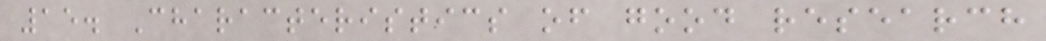15. Characteristics of good research
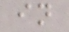in
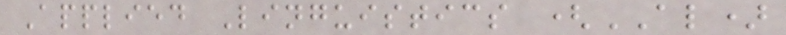Applied Linguistics (AL)
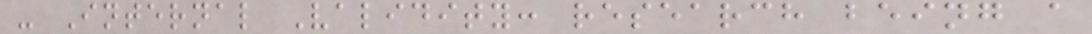- Internal Validity: research being a
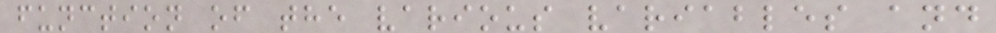function of the various variables and
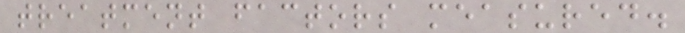treatment factors measured.
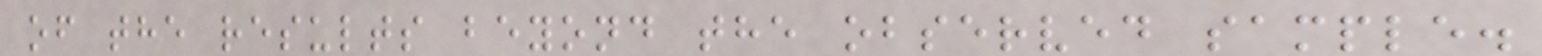of the results beyond the observed sample.
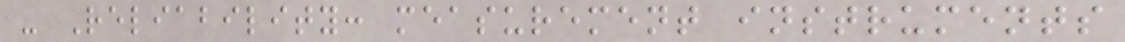- Reliability: measurement instruments
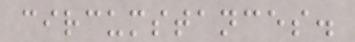circumstances.
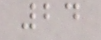24
